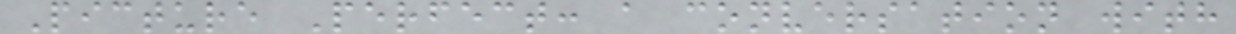Picture Perfect: a conversation with
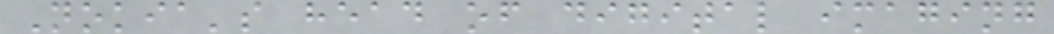Nokia's head of digital imaging
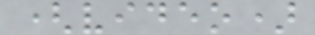(video)
